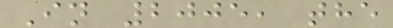In 2005, the
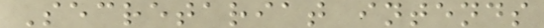Secretariat intends
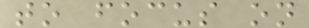to focus on
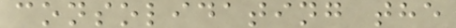consolidating the
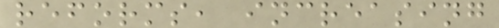reforms, increasing
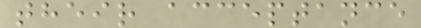their acceptance
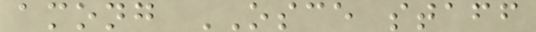among OSCE staff
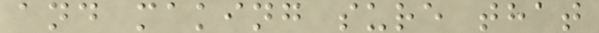and making sure that
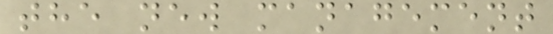the new management
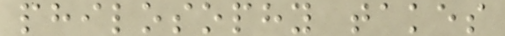philosophy takes
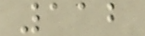112
